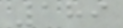189
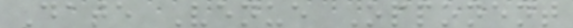Date Venue Opponent
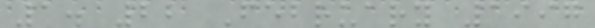1. 22 February 1997
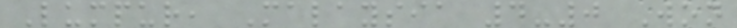Lumpur, Malaysia 4-0 Won
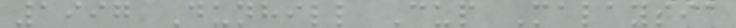1997 Dunhill Cup Malaysia
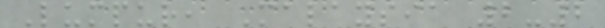Lumpur, Malaysia 2-2
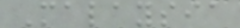Malaysia
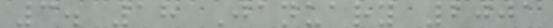3. 18 January 2001
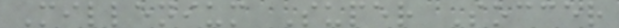Millenium Super Soccer
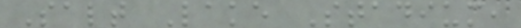Salt Lake Stadium,
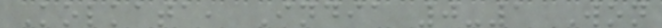Kolkata, India 0-1 Won
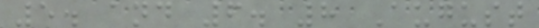5. and 6. 8 August
